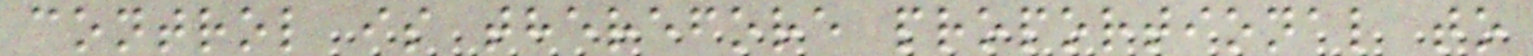control is therefore proportional to
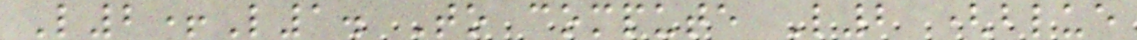L2+L1. To compute L2 (blue
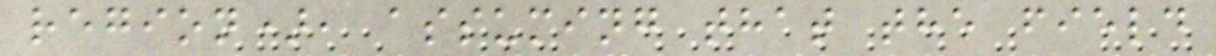region), assuming that the field
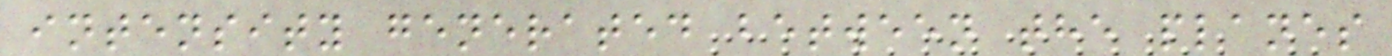intensity generated between the planes
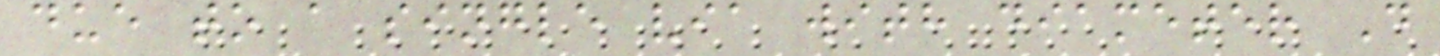due to a single via with diameter D
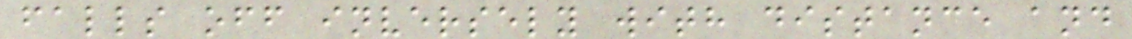falls off inversely with distance and
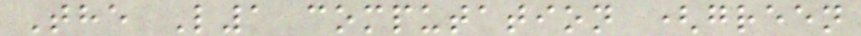The L1 computation (green
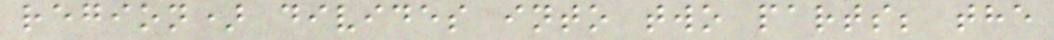region) divides into two parts; the
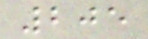205
